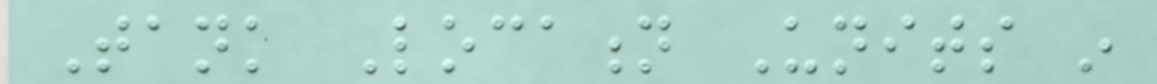Tank Location Units in
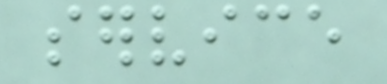service
